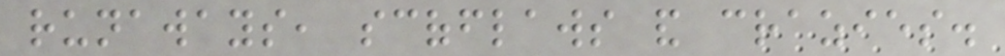runaways, scofflaws and crazies.
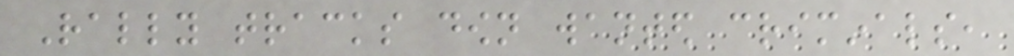Rally tracks down wanted criminals,
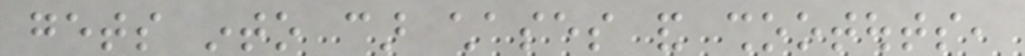gets into car chases and shootouts,
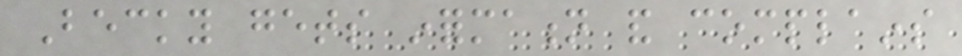Becky gets information and complains
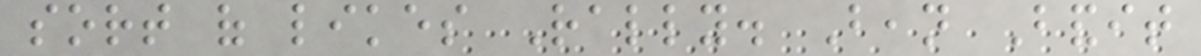sort of likes Rally. Bean Bandit
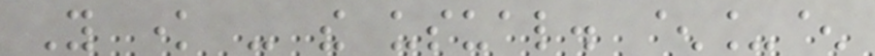You know - the usual. ^_^
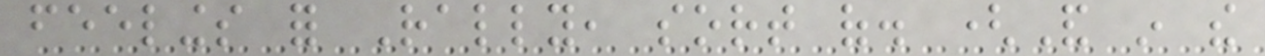feelings for Rally, sort of. (And in the
